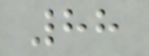88
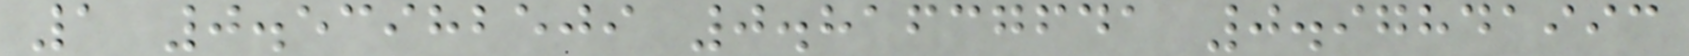1 0.53982509 0.81637641 0.97841993
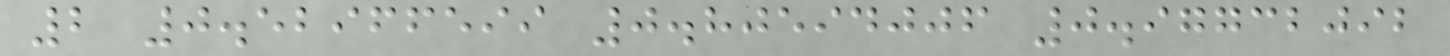2 0.52966599 0.80594006 0.97732092
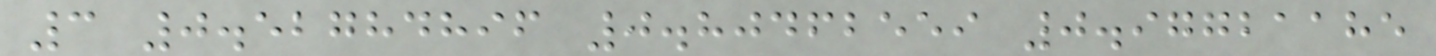3 0.52784896 0.80462559 0.97721185
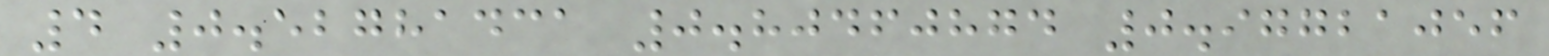4 0.52781431 0.80460874 0.97721056
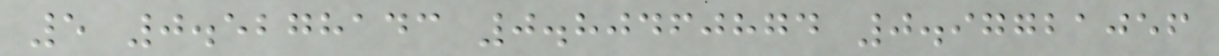5 0.5278143 0.80460874 0.97721056
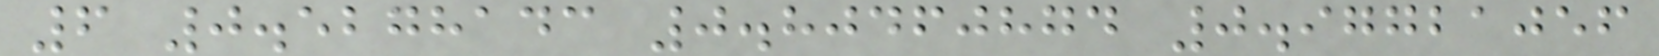6 0.5278143 0.80460874 0.97721056
